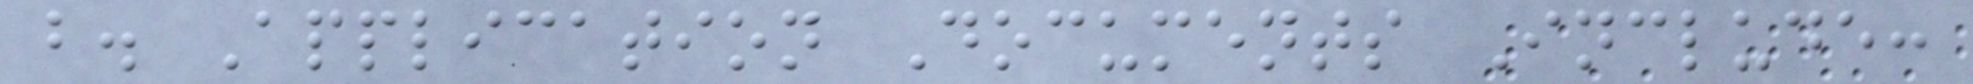b. Application Documents Include:
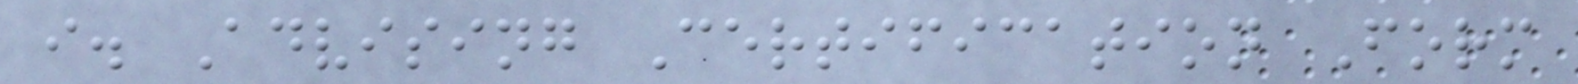i. Advising Certification Form
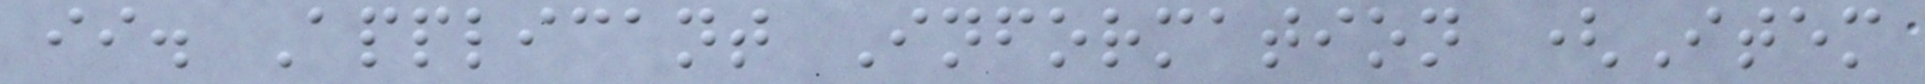ii. Applicant Information (Item
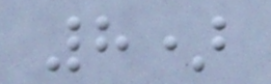8)
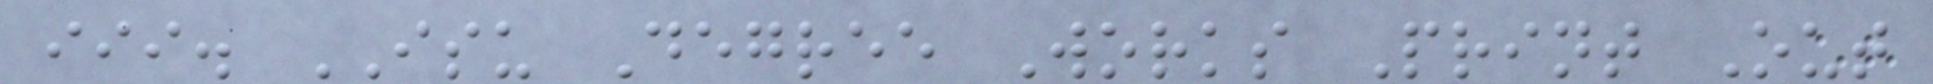iii. ISU Degree Works Print Out
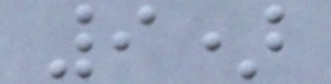9)
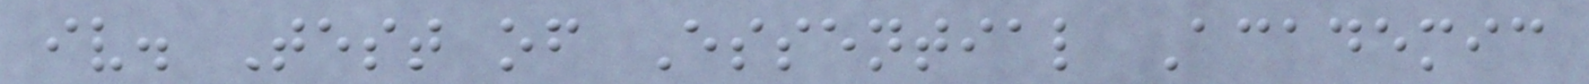iv. Test of Essential Academic
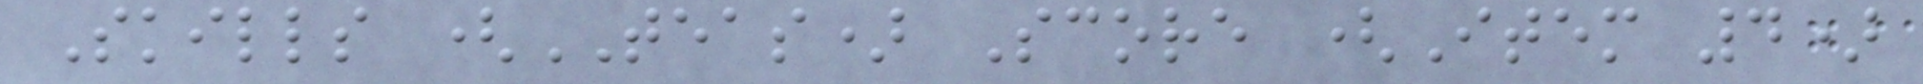Skills (TEAS) Score (Item 4)
